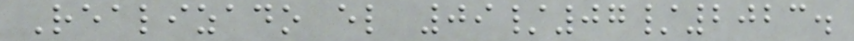Realizado el 09/07/2023.
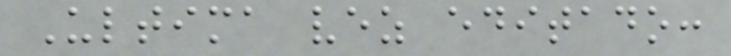Ultima vez editado:
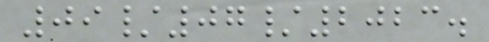09/07/2023.
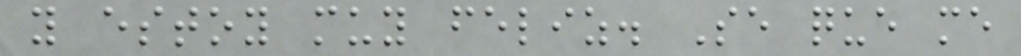y estoy muy feliz. Se que me
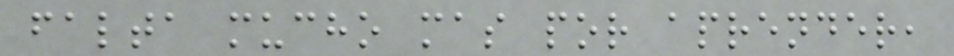falta mucho mas por aprender,
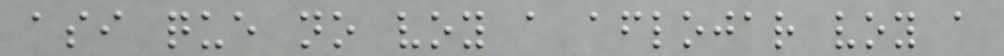asi que no voy a aflojar voy a
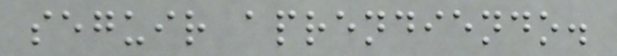seguir aprendiendo.
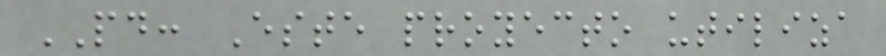PD: Este proyecto utiliza
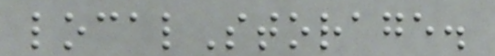localStorage.
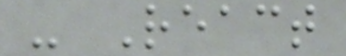- React
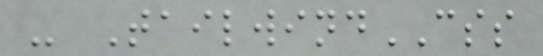- TailwindCSS
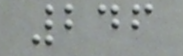246
